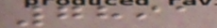7891
